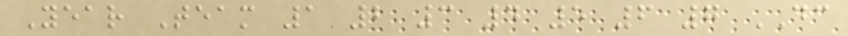Year Team 1 2 3 4 5 6 7 DC
